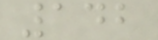142
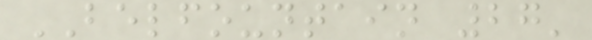BELFOUNTAIN 27'
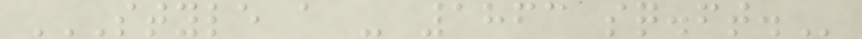STYLE A - 1863 SQ.FT.
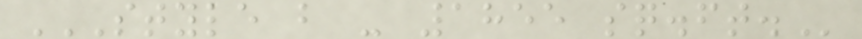STYLE B - 1855 SQ.FT.
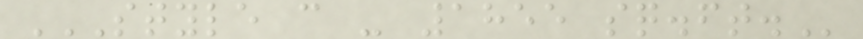STYLE C - 1855 SQ.FT.
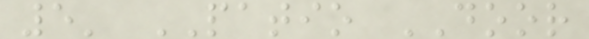5' PATIO DOOR
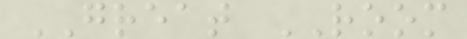GREAT ROOM
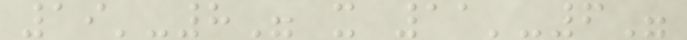19'-8" x 11'-6"
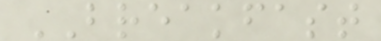BREAKFAST
